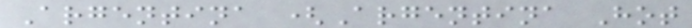Argentina (Argentina Hot
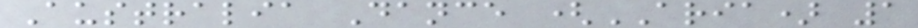Australia Dance (ARIA) 1
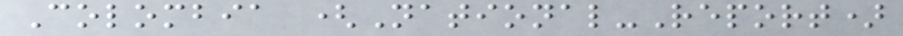Colombia (National-Report)
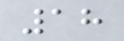18
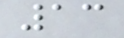13
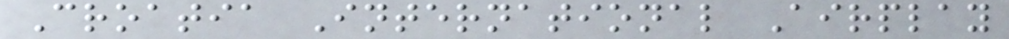Croatia International Airplay
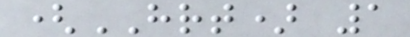(HRT) 1
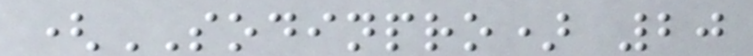(SODINPRO) 20
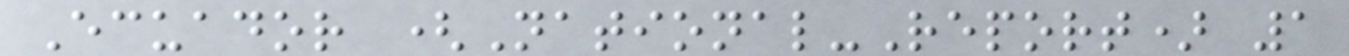Ecuador (National-Report) 1
